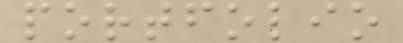portfolio
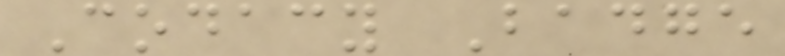Codacy Badge
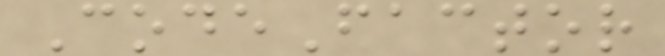CodeFactor
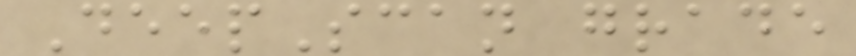DeepScan grade
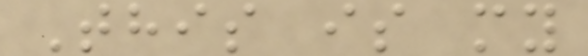This is my
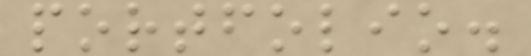portfolio.
